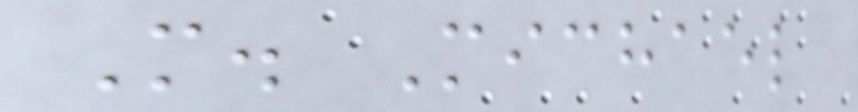M. Michael
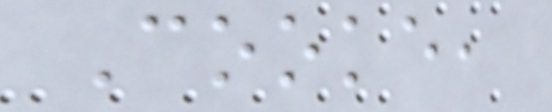Cooke,
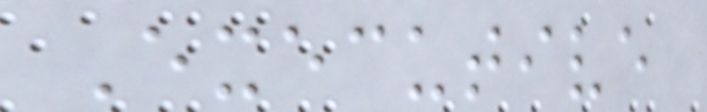Executive
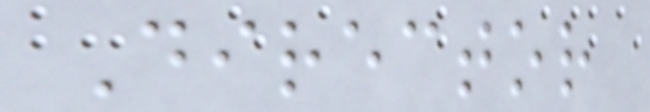Director
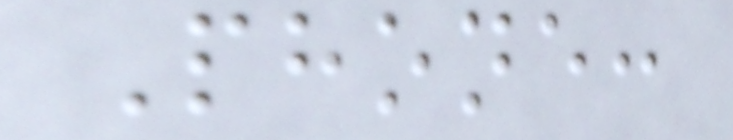Phone:
